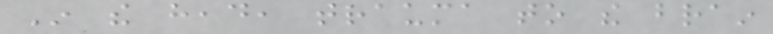In the head, trauma to the brain
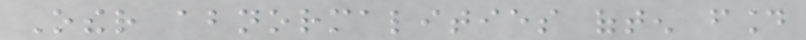Other abnormalities often found
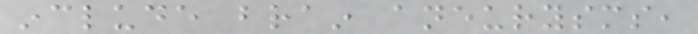include brain aneurysms,
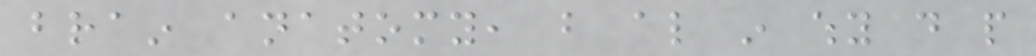brain anatomy, but also in why do people
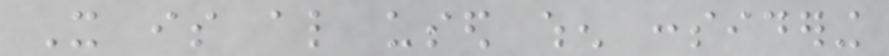It is also used when considering
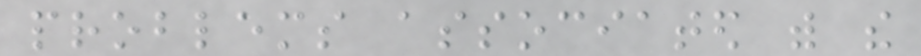problems associated with the
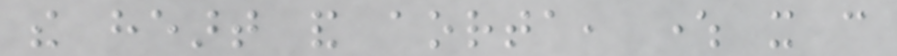the heart and aorta, where it can
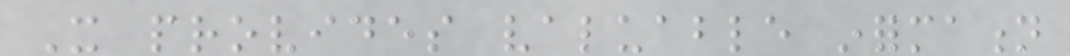It provides valuable information
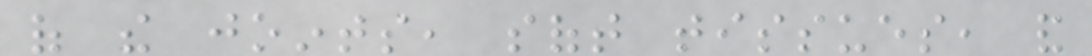of the joints, soft tissues, and
